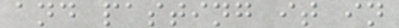and pasting it in
